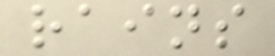rains
